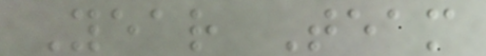Year Team
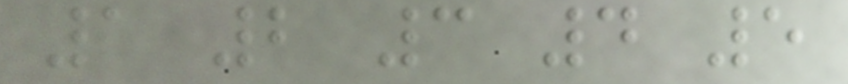1 2 3 4 5
